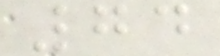74
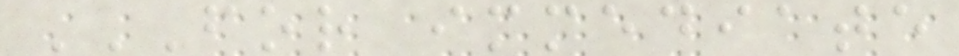FOR IMMEDIATE
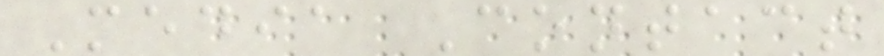Media Contact
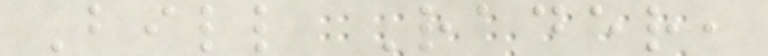Bill Rader,
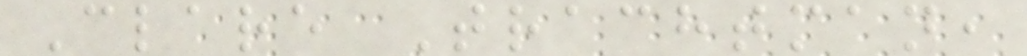Clare Trachtman,
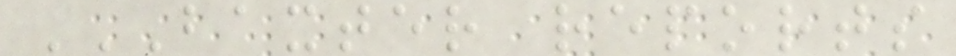BAXTER REPORTS
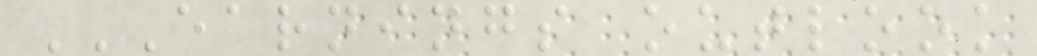EARNINGS OUTLOOK
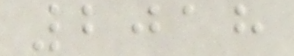2018
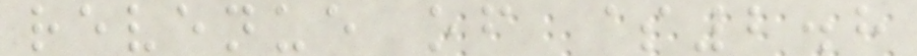revenue of $2.8
